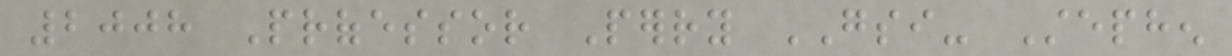2008 Professor Perry GSI- Stephen
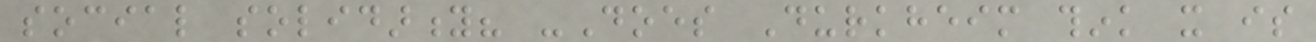social solidarity? -Does Durkheim think it is
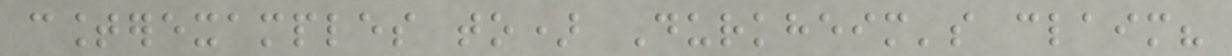counterexamples to) Durkheim's claim?
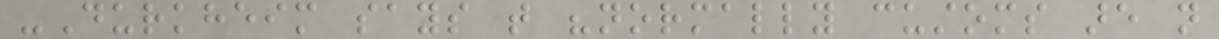-Durkheim says that "normally customs are not
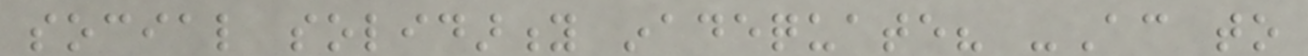social solidarity inadequate? -According to
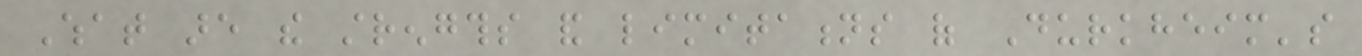What are the strengths and limitations of Durkheim's
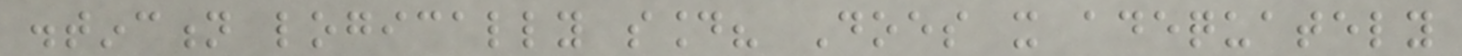distinction logically sound? Does it adequately
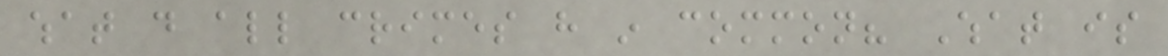what do all crimes have in common? What is
